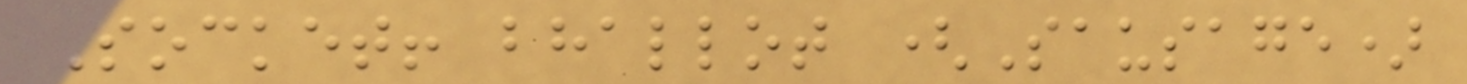Socket! bhallot (Sausage)
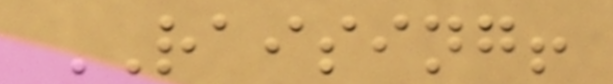RAISING!
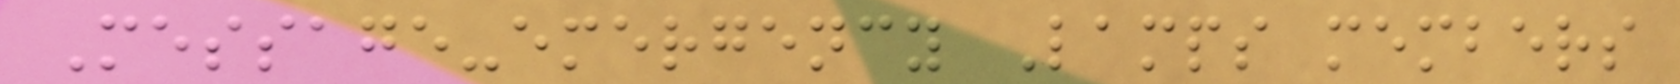Message-emergency Lamps members
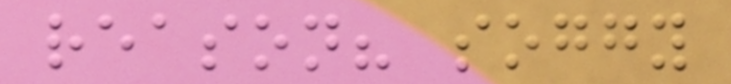reason? soggy
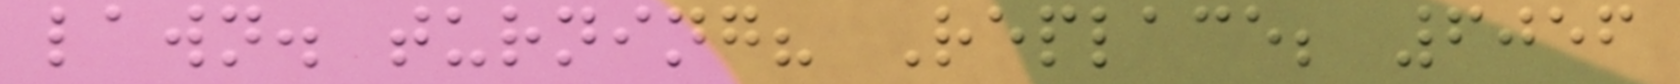lawn. turning? Replace; 6056
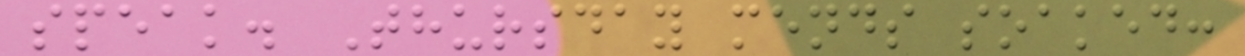speak. Thursday mends soaked:
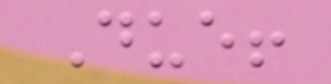Due!
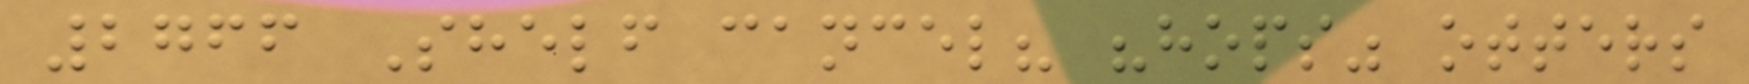2766 Shelf cancel? "hops" otters
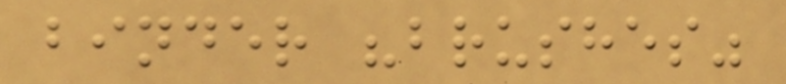binder "brushes"
